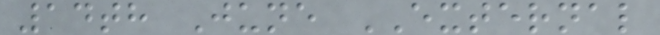14th June EXTERNAL
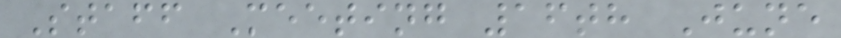Staff Meeting 16th June
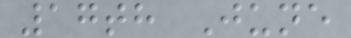17th June
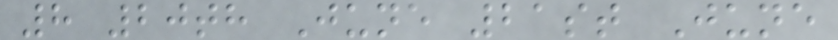8 20th June 21st June
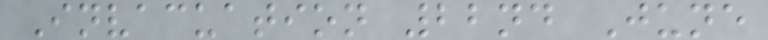Invacuation 22nd June
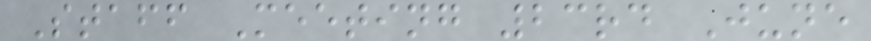Staff Meeting 23rd June
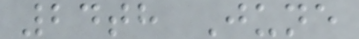24th June
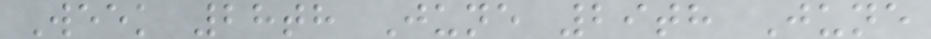Week 28th June 29th June
